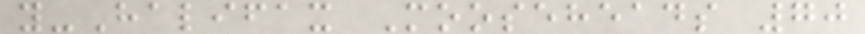y-Halifax Mooseheads 70
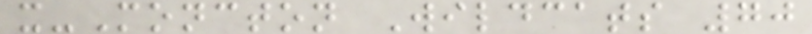x-Moncton Wildcats 70
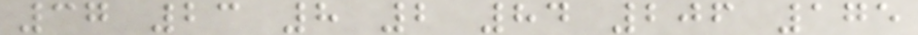37 23 8 2 84 206 175
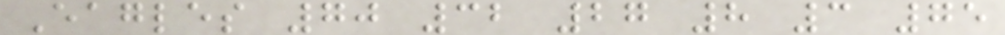Eagles 70 32 27 8 3 75
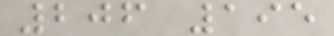206 195
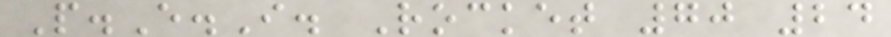P.E.I. Rocket 70 24
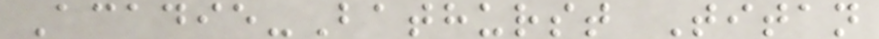Acadie-Bathurst Titan
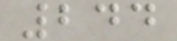244
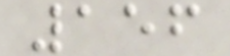156
